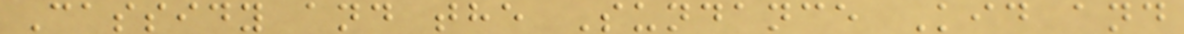Cassidy and the Sundance Kid and
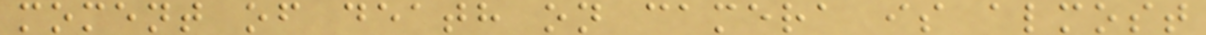moment of death on camera is almost
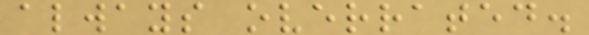always overrated.
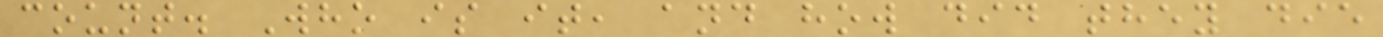count. Who is it, and how did they die
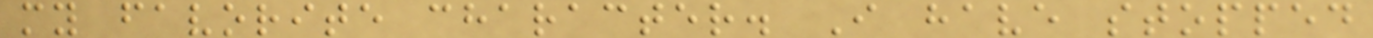my favorite character. I have stopped
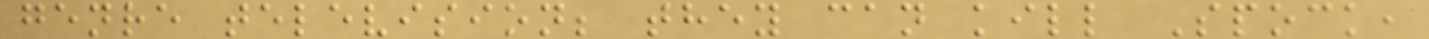genre television; they can kill Spock,
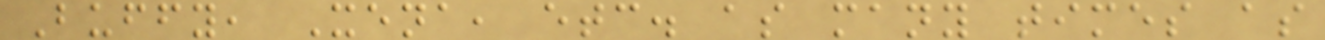Buffy, Xena, etc. as many times as
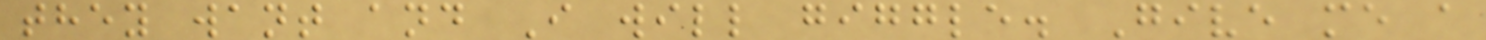they want and I will giggle. Give me a
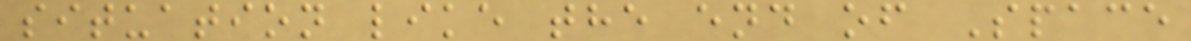situation like the end of Space
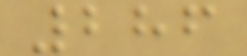286
